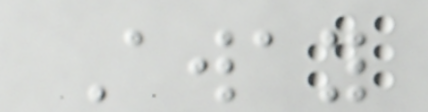Away
